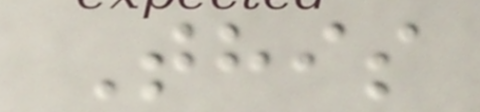This
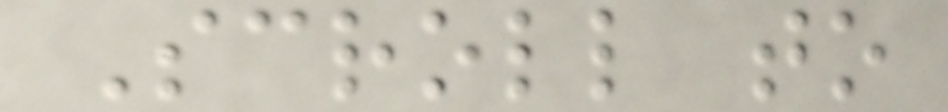Scroll to
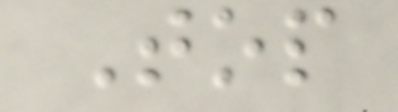Top
